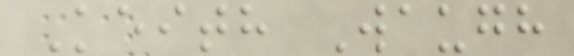Keith Waugh
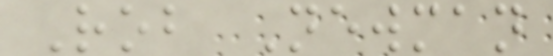Rob Newman
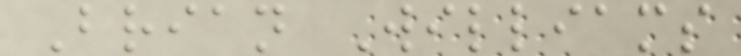Brian Williams
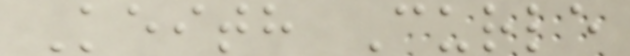Keith Curle
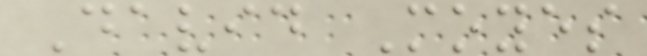David Moyes
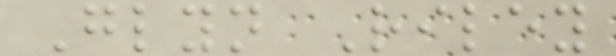Glyn Riley
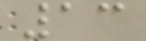13
